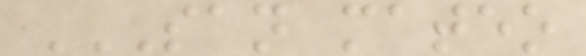SAN MATEO
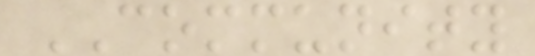COMMUNITY
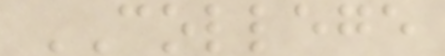COLLEGE
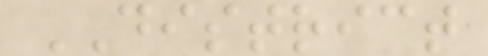DISTRICT
